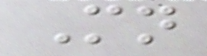Mn
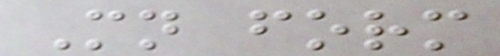Mn form
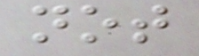not
